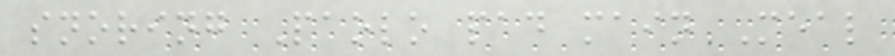snoring Paolo pad main Meal
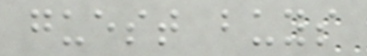guest buys
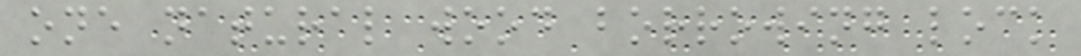one natural wood borrowing lock
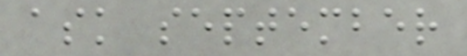ask september
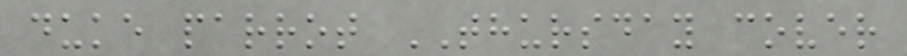duke parrot THURSDAY cover
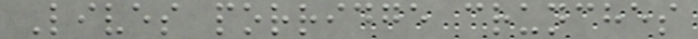Lives porridge crunches
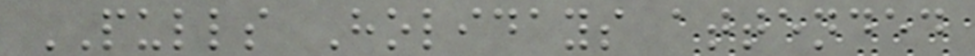PULLS Holidays attended
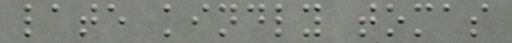late kindly tomas
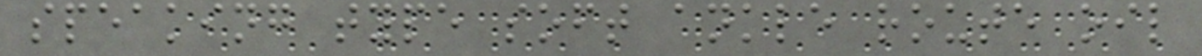speaking type soft ankle route oil
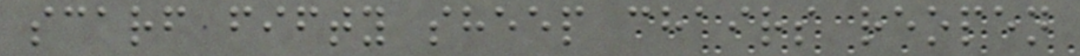scarf fifty sheep chairs reopen
